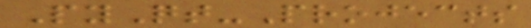PyQt-Projects
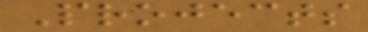Projects
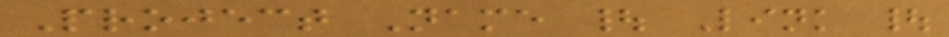Project Name | Link |
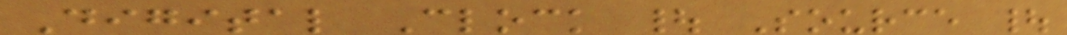Digital Clock | Source |
